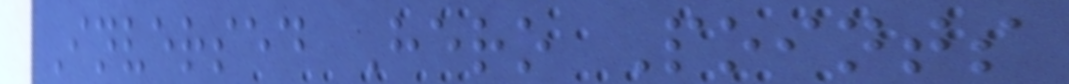Inversed Hero Points
